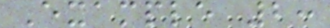Example 2:
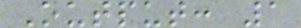Output: 1
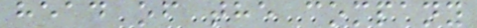head of the company
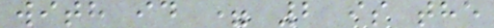with id = 2 is the
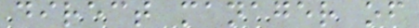direct manager of
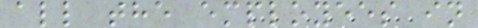all the employees in
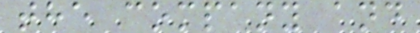the company and
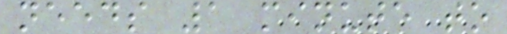needs 1 minute to
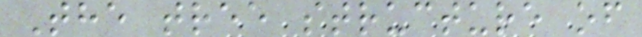The tree structure of
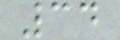34
